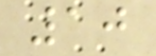10
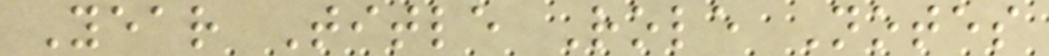Year Title Role Notes
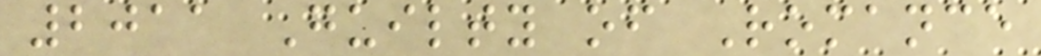2011 Guilty of Romance
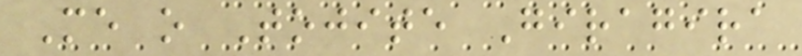Me o Tojite Giragira
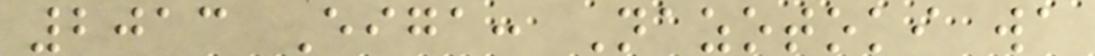2013 Eiga: Nazotoki wa
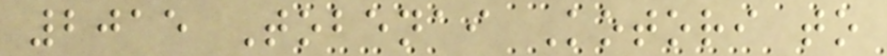2015 Tobenai Kotori to
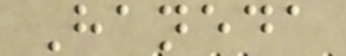Haneda
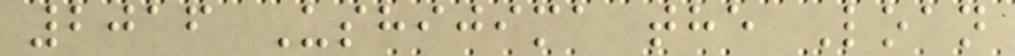2016 Ushijima the Loan
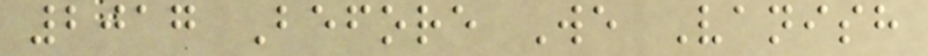2017 Before We Vanish
